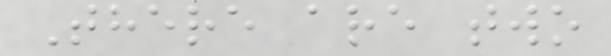There are two
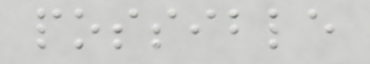possible
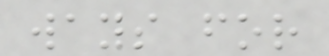ways for
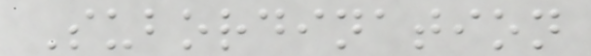Subordination
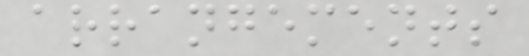arrangements
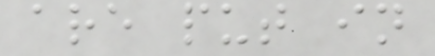are put in
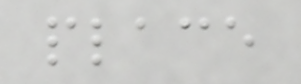place
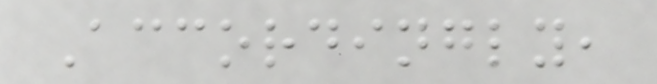Accordingly,
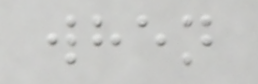when
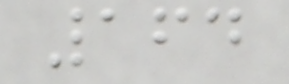164
